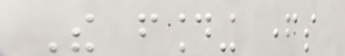The founding fathers
